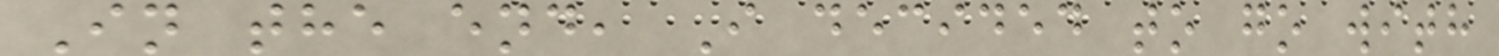In the end, I decided to go with
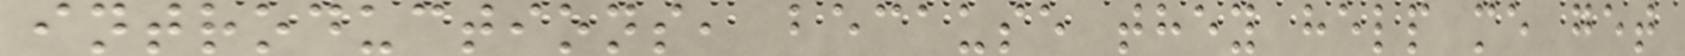introductions, because they help me get
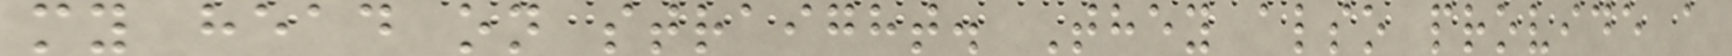my head on straight. They also provide a
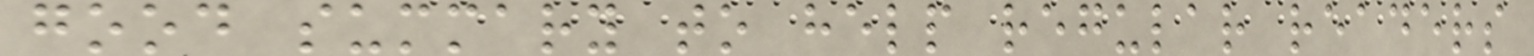good summary to help regular readers
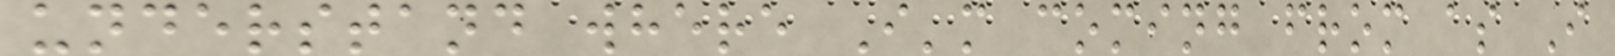understand where I'm coming from as I
